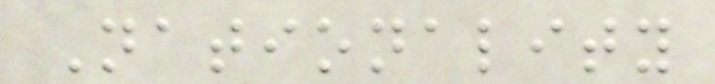Nationality
